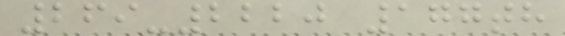269-2220 177th
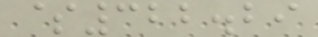$322.29
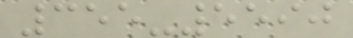355-5590
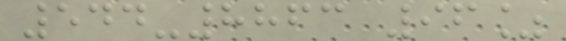544-8863 96%
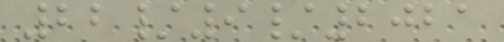22/9/2021
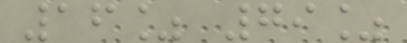16% 79%
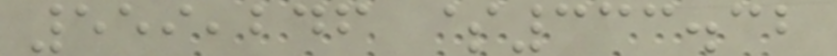559,246 $333.32
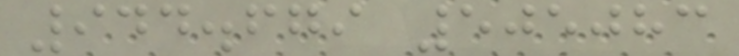944.679 505083
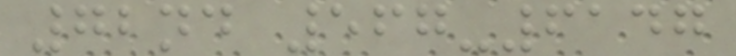72nd 567-6147
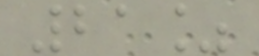21%
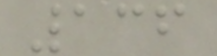136
